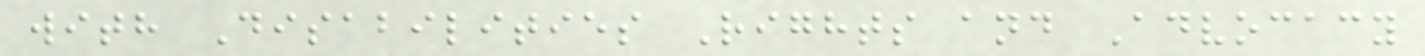with Disabilities Rights and Advocacy
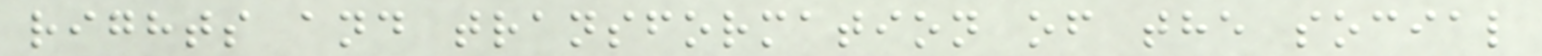rights and transformation of the social
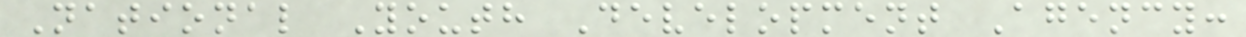National Youth Development Agency:
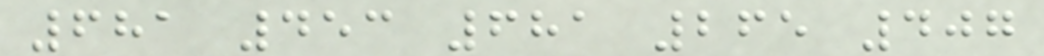681 453 681 265 407
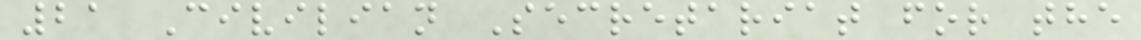21 Civilian Secretariat for the
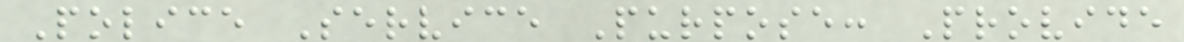Police Service Purpose: Provide
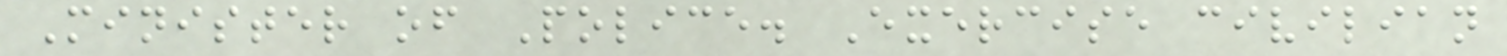Minister of Police. Exercise civilian
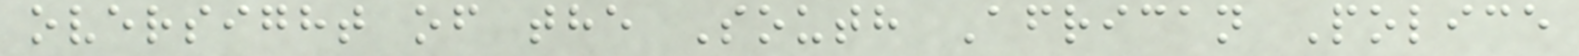oversight of the South African Police
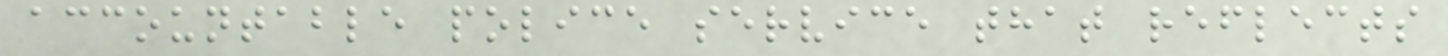accountable police service that reflects
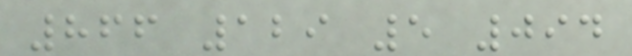866 129 5 094
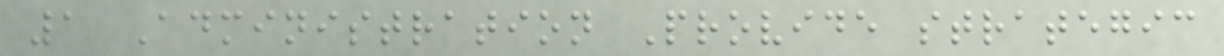1 Administration Provide strategic
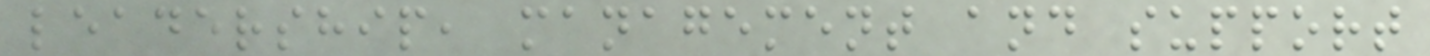leadership, management and support
